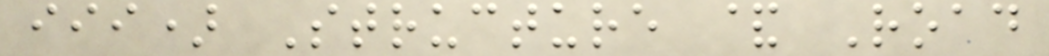iii) Structure & Road
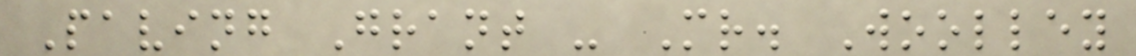Paving Grant - Mr. Woolley
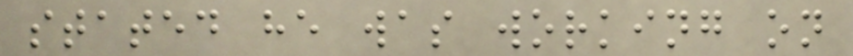stated he was working on
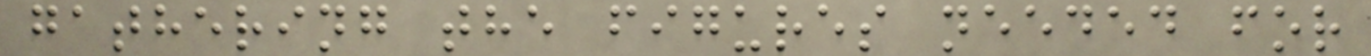gathering the figures needed for
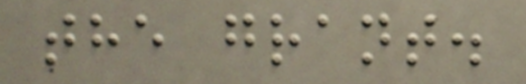the grant.
